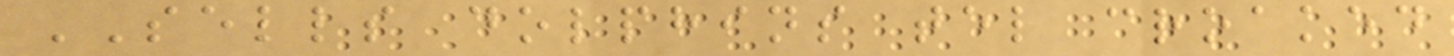SELLS dolphins tel croaked
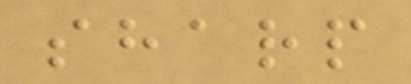sharp
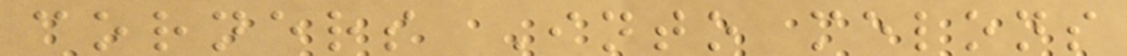corners Into melons
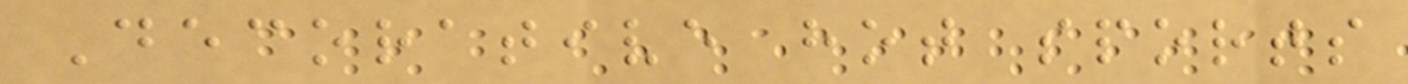Decorative hot sports
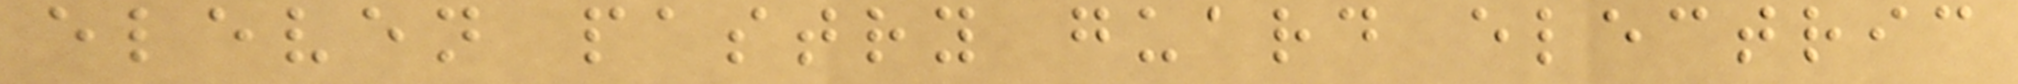eleven pastry guard electric
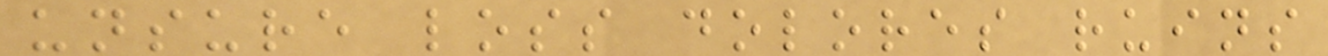unsure loss dolores ruins
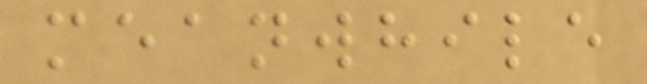meanwhile
